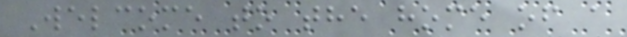Welcome to the home of a
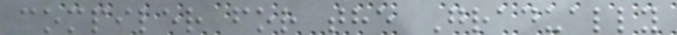compiler for the Gradually
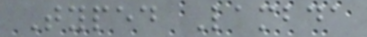Typed Lambda
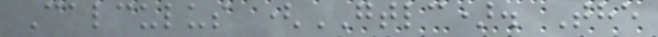Calculus (GTLC). The
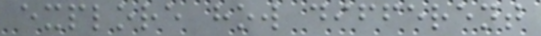explore how different
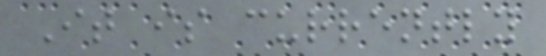It is currently
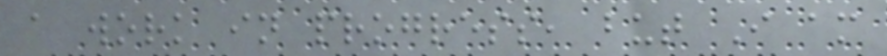a work in progress, but I am
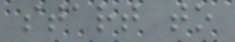start to
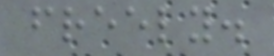freely.
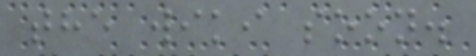the wiki soon.
